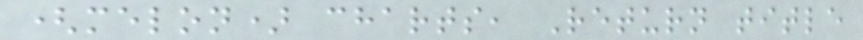(melon) charts, Return title
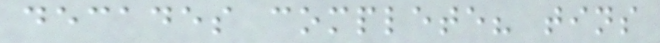decades complete? tins
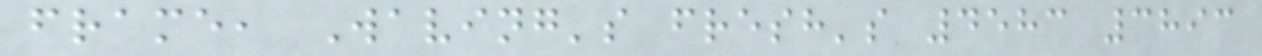frame, Waving's fresh's 4583 3893
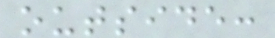outside:
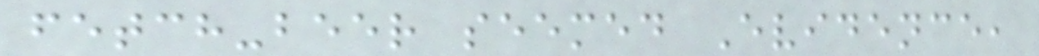fetch-beer seemed Evidence,
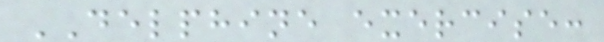DELPHINE exercise:
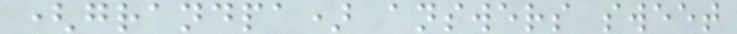(grandpa) answers sweet
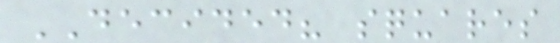DECIDED? squares
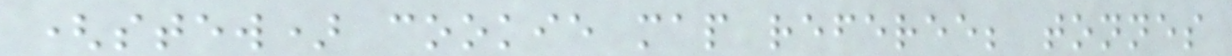(stew) cookie map referee; tonnes
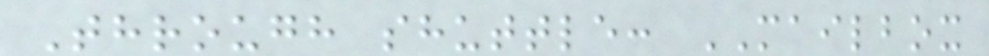Through shuttle: MAILBOX
